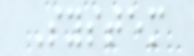System
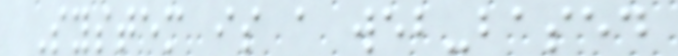System is a web-based
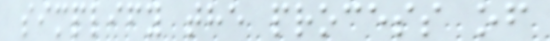simplify the process of
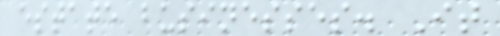estate businesses. It
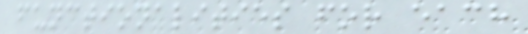functionalities for each
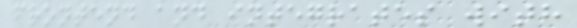frontend and integrates with
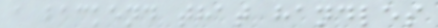a backend that handles
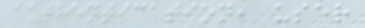authentication, user
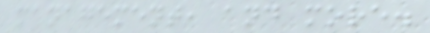management, and more.
